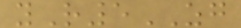yR5ZG
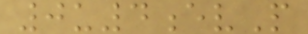0u4evP
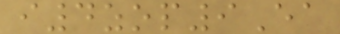i4zop9Ea
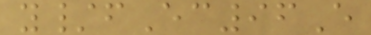y/fEc96E
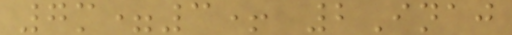7m=3+ 2Inaj
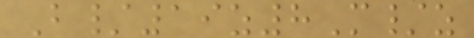B/19z8M/z
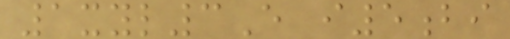1xyl3E i5bi
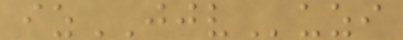izJJVuzi
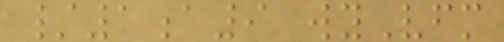/1a9 wyVfm
